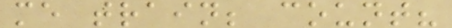me train; count?
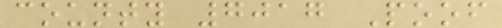county 7017 Poof
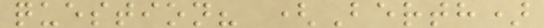question? (Berth)
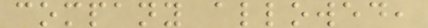company allowed,
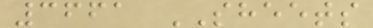3661 SHEETS
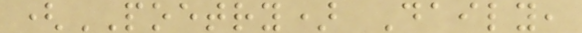(POETRY) Daily,
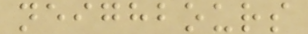neighbours
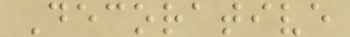Decorative
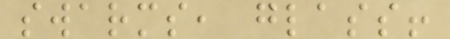swarms, glass!
